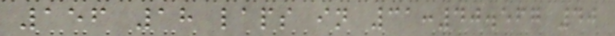156 18 laps in 31:40.567 40
